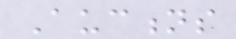Auctions
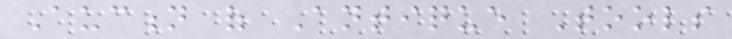Auction of Antique Tools
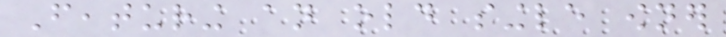Featuring an old single owner
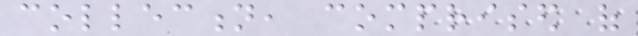collection, comprised of
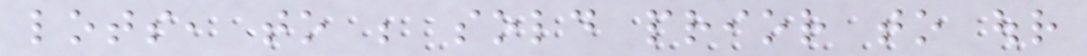lots, to be sold prior to our
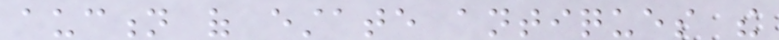auction of estate antiques the
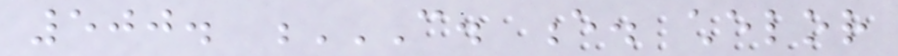500. C. E. CHELOR
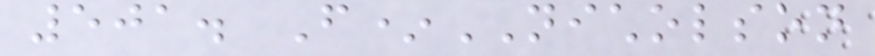501. F*NICHOLSON
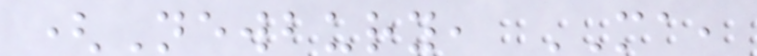(Newbury, MA,
